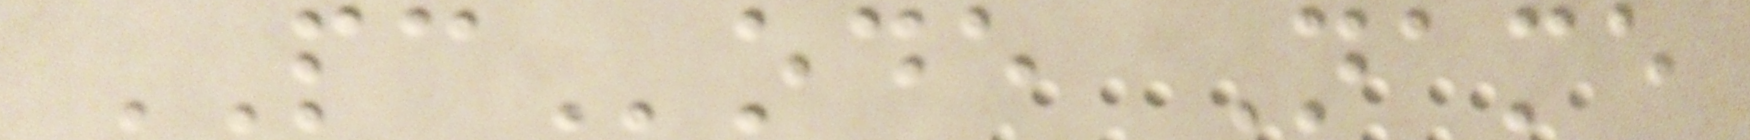PCode Name
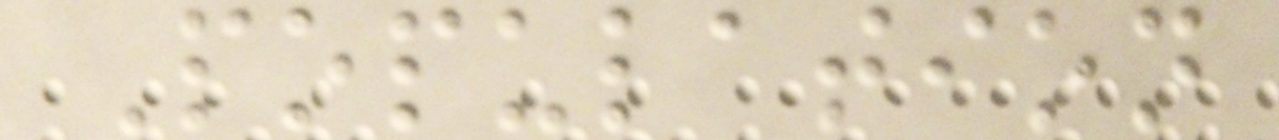Population
